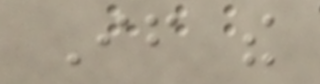If the
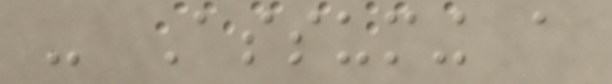- Assuming a
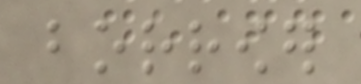borrower
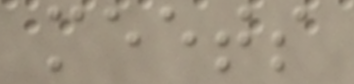meets
